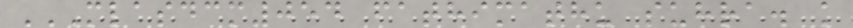MLASDCM054 FATHIMATHU SUHRA. K
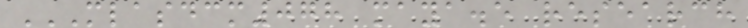MLASDCM078 MAYA.E RESEARCH
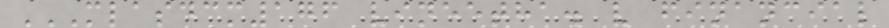MLASDCM176 VINEETHA. V FINANCIAL
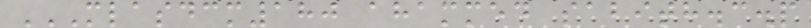MLASDCM180 AHAMMED SABITH.C.P
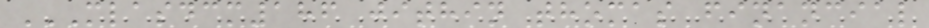MLASDCM186 JITHIN THOMAS FINANCIAL
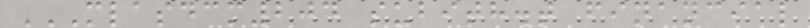MLASDCM204 SUBITH.T FINANCIAL
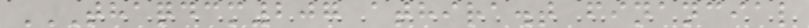THAQDCM207 ATHIRA.T FINANCIAL
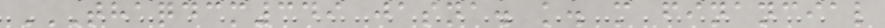THAQDCM349 JASNA. K. M FINANCIAL
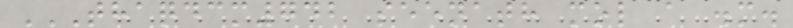THAQDCM742 SEENATH MOL A .M.
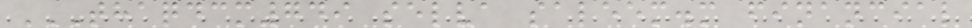THAQDCM749 SELVA SALEEM.M FINANCIAL
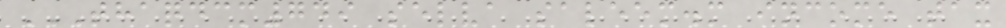THAQDCM749 SELVA SALEEM.M INCOME TAX
